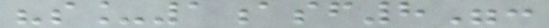"s_1asf8":
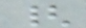{
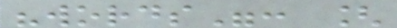"words": [
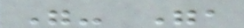"- ",
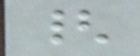{
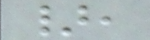},
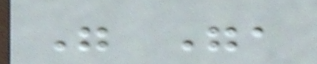" ",
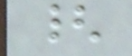{
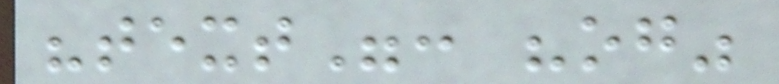"text": "og"
